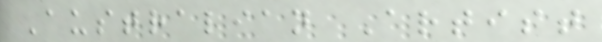Australian Artist
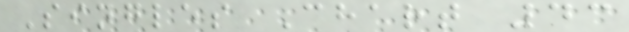Singles Chart 43
